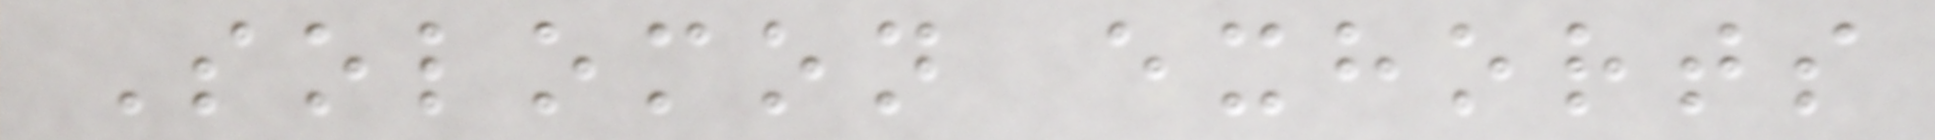Solomon exhorts
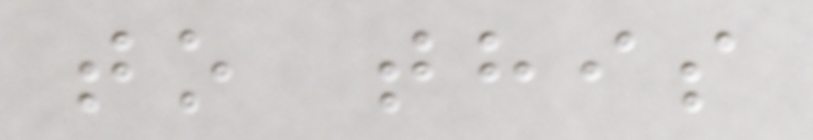to this
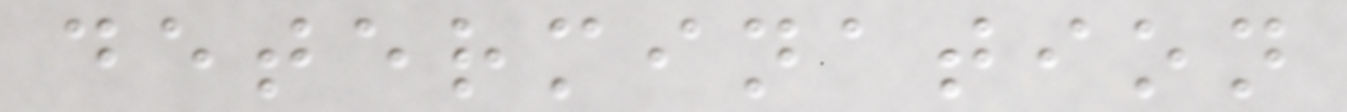determination
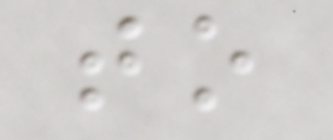to
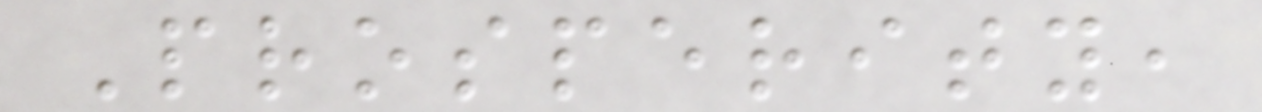Prosperity,
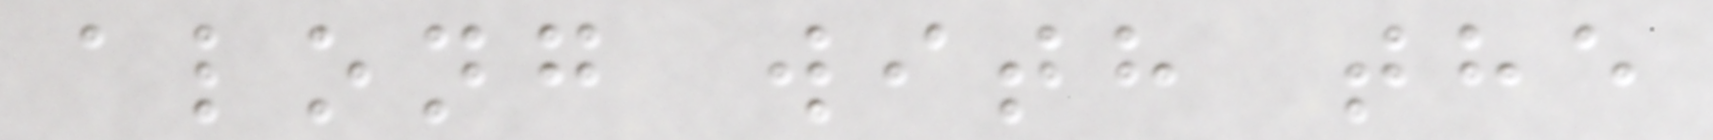along with the
